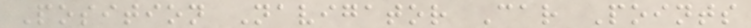Position Navigator Car Points
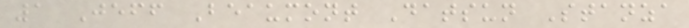1 Jeff Beaumont Datsun Stanza
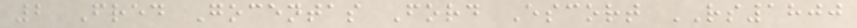2 Fred Gocentas Ford Escort RS1800
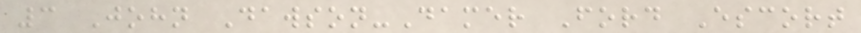3 John Dawson-Damer Ford Escort
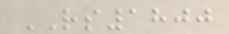RS1800
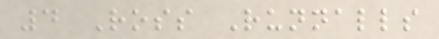4 Ross Runnalls
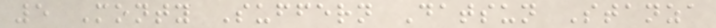5 Monty Suffern Datsun Stanza
